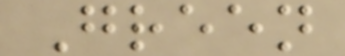Green
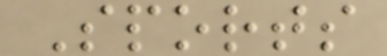Sports
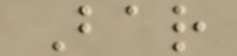Bar
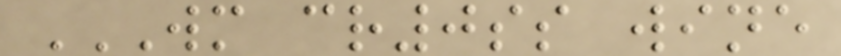WM CR0SS WINE
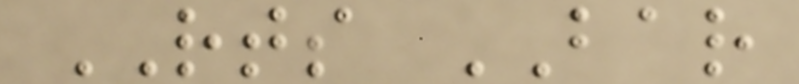RTS BAR
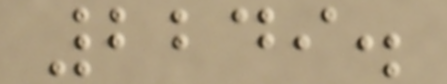2249.
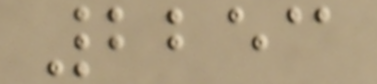2253
